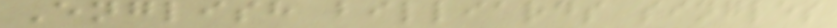English billiards singles
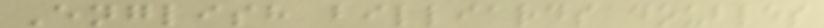English billiards doubles
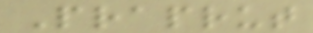Praprut
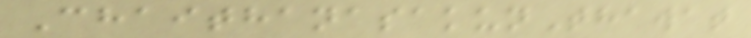ChaithanasakunThawat
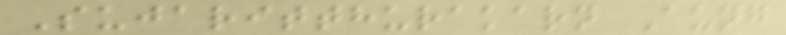Sujaritthurakarn Aung
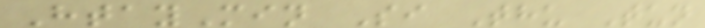HtayMin Si Thu Tun
